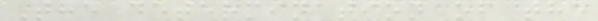The determination of the
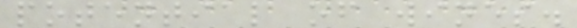potential of wines.
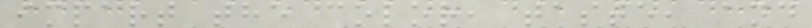impart the color, taste, and
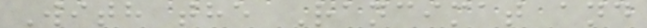With the Rancimat and
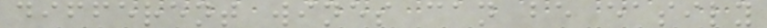different wines can be easily
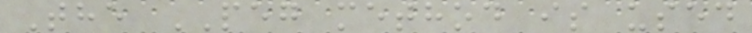The PEG method is used
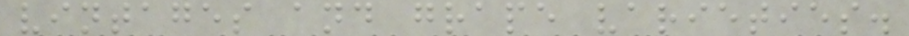vintages and grape varieties.
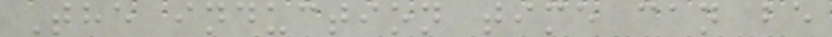The induction time can be
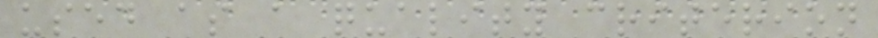used as a quality criterion
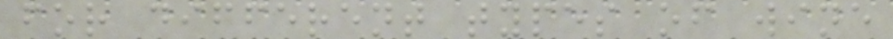for different types of wine
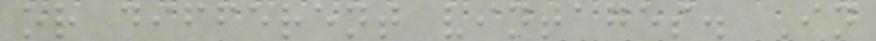or different vintages. In
